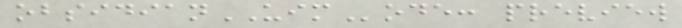obsidianUIMode: preview
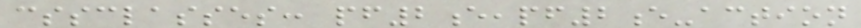cssclasses: pf2e,pf2e-action
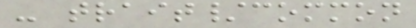- trait/common
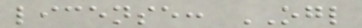license: OGL
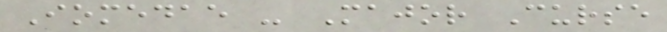Iomedae - Major Curse
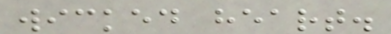wicked heart.
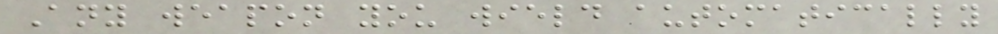Any weapon you wield automatically
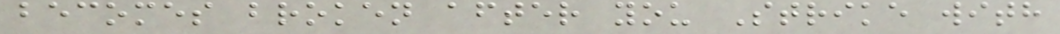becomes broken after you Strike with
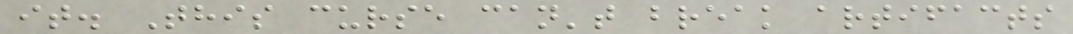it. This curse can't break artifacts
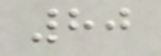80
